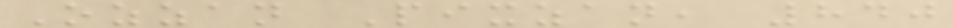Ozzan Pixzan, 840
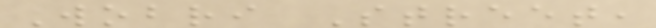Wobri Street,
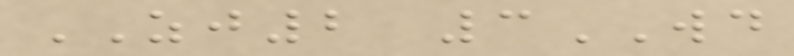ZJ2 3WD
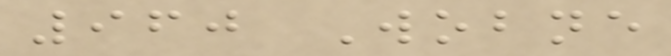960 Wobne
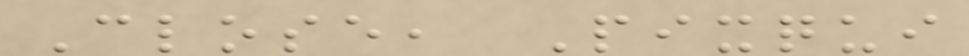Close, Pixqui
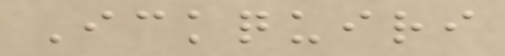Ickquiri
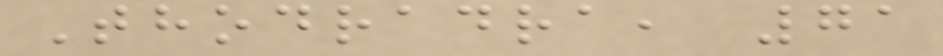Thodradra, 71
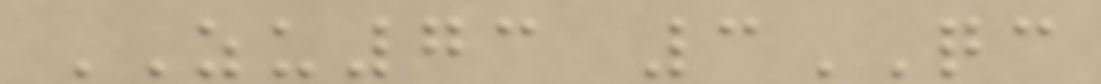ZU73 3QC
